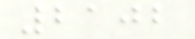2102
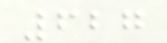627
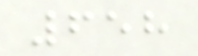658
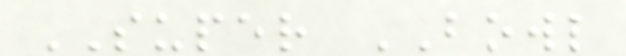SUPER BOWL
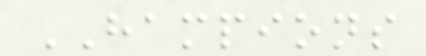HAMPIONS
